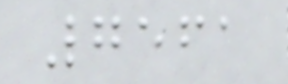7561
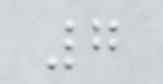7
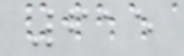615
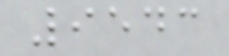9543
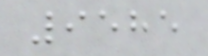9585
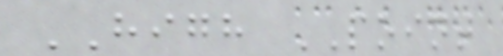HIGH POINT
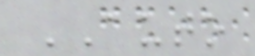AUTO
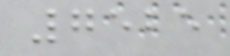7525
